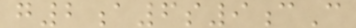g2a6s9cC
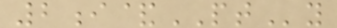2i&PTy
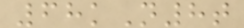68kN8t
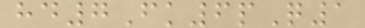hd7Fk6pQ1
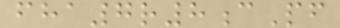fha7r8cPf
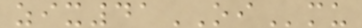zix41OImu
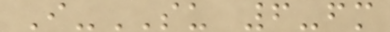I-SU 6-fm
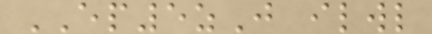EP5zJ ilwl
